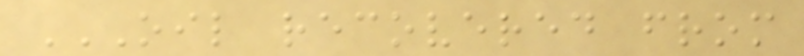OIL RECOVERED FROM
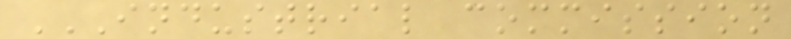INDUSTRIAL COMMISSION
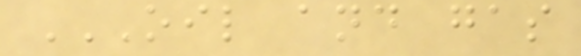OIL AND GAS
